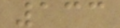133
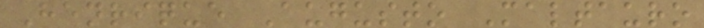Henrique Augusto Maltauro
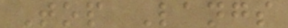Top Langs
